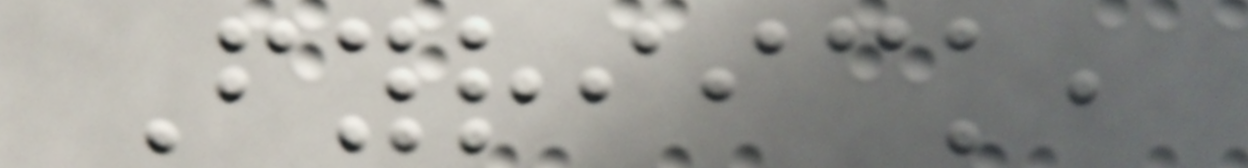Fyriick,
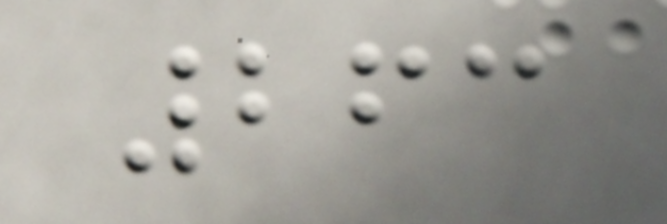263
